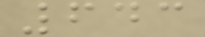643
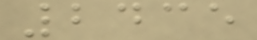2435
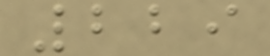229
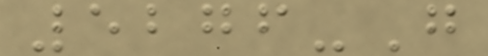5276-G
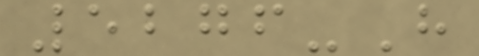5276-H
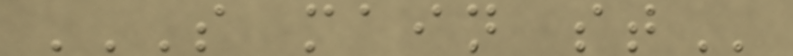S MAIN ST
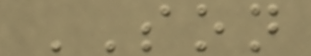SON
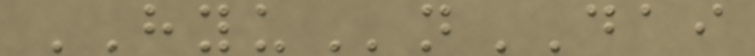HYUnDAI
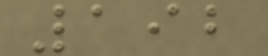192
